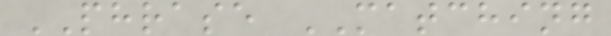PHRASE MATCHING
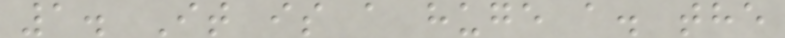1. It is a huge a. the
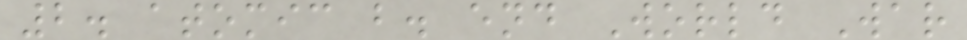2. atomic b. end World War
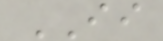II
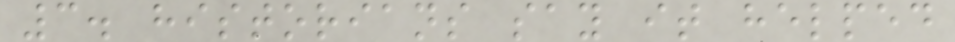3. historians say it helped
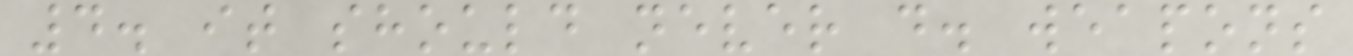4. it should never d. weapons
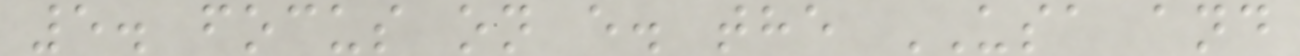5. focus on e. the USA and
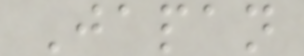Japan
